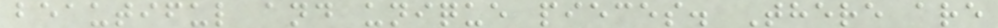beautiful and unique pieces. There are
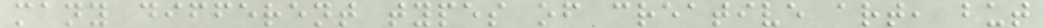many different types of creative art, but
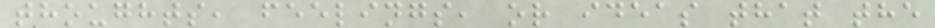thoughts, feelings, or ideas that the
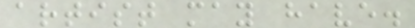artist may have.
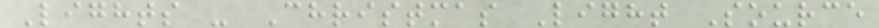Lights - Christmas Light Source
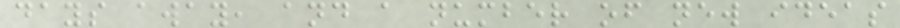days away, and a number of new ideas
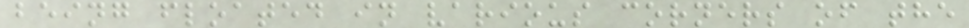being floated in various corners of the
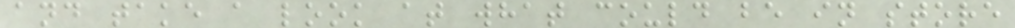and take a look at what could be in store
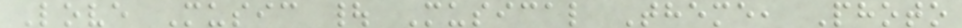Love Music | Musical Theme, Photo
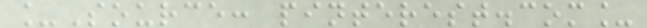_Source: pinterest.com_
